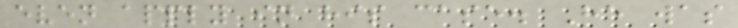even apply in his case. He was
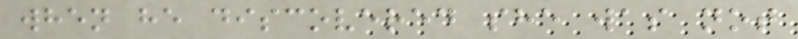when he discovered she was not
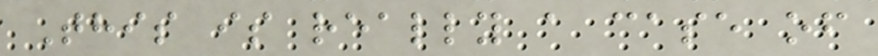This is really a case of
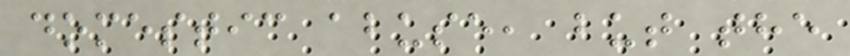domestic abuse, but the
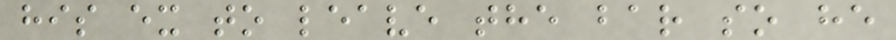his ex to leave the bar so he
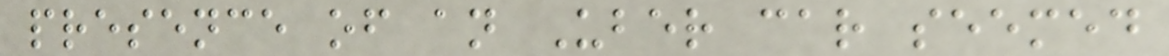presence of an Uber car seemed
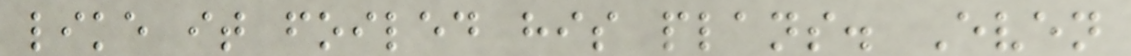like it foiled his plans. Even
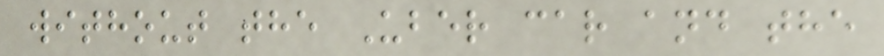without the Uber car and the
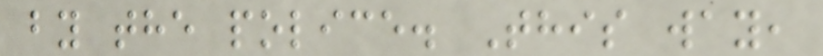by the police. This way,
